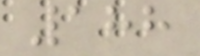188
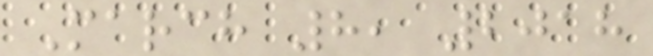March 8, 2018
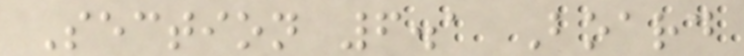Section 6.1 Board
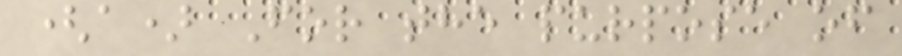(a) For the purpose of
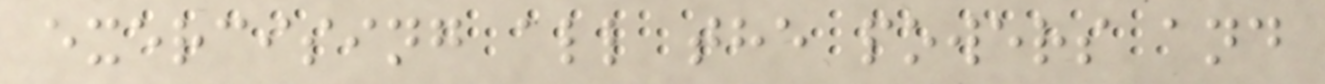exercising all the powers and
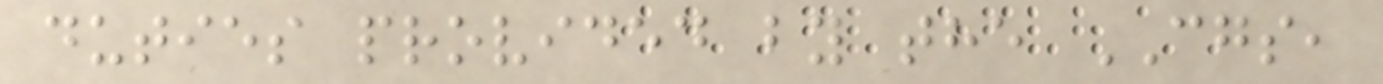duties provided by the CGS,
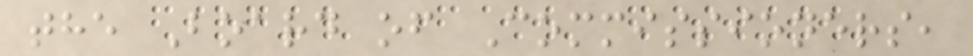the Board of Commissioners,
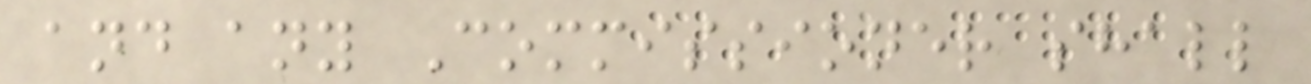and any Commissioner shall
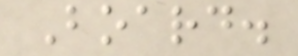Board.
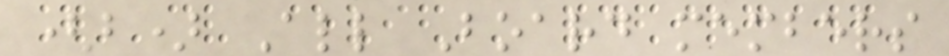(b) All Board members
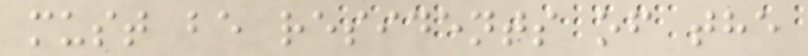must be residents of the
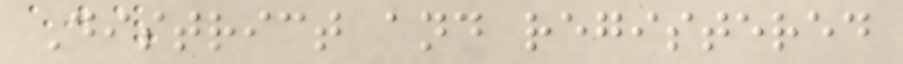District and registered
